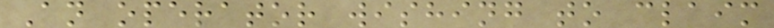An operator wishing to claim
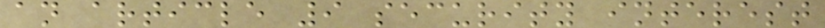an article 9 security interest
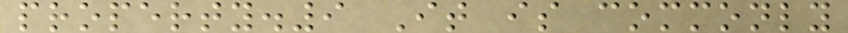property.9 It is commonly
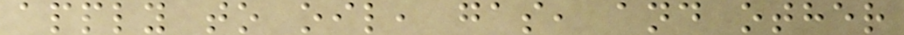apply to oil, gas, and other
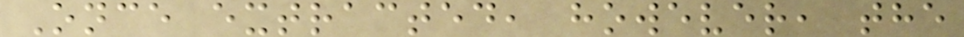Once extracted, however, the
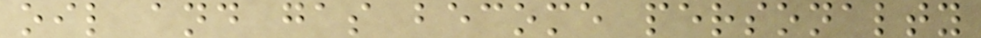oil and gas become personalty
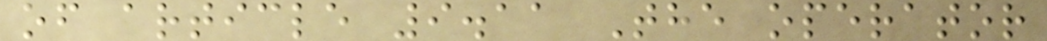of article 9.11 The operator
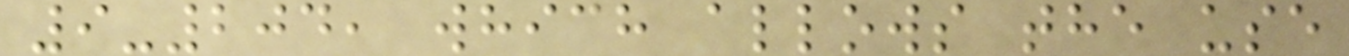9-204, which allows the use
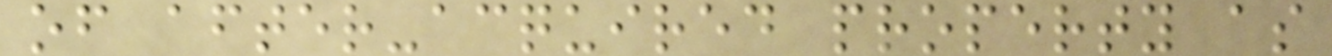of after-acquired property as
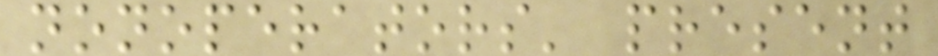nonoperators' present
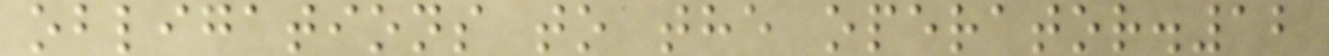obligations to the operator.12
